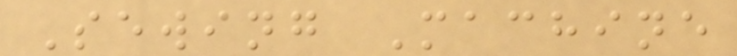Sewing Machine
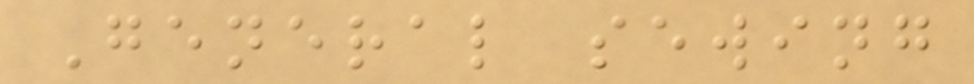General sewing
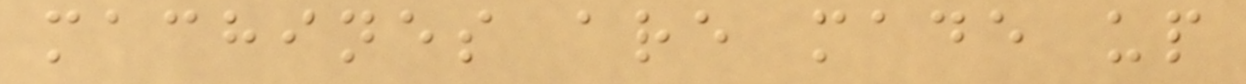machines are made up
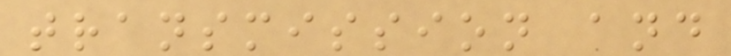transmission and
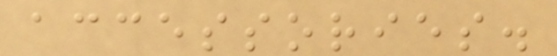accessories.
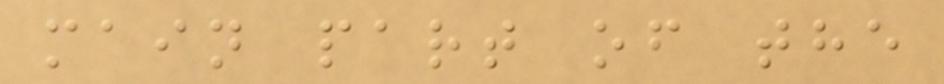main part of the
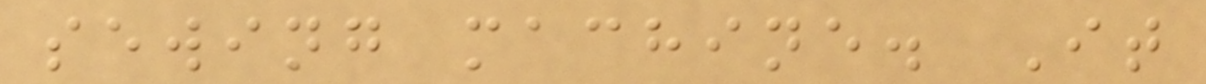sewing machine. It
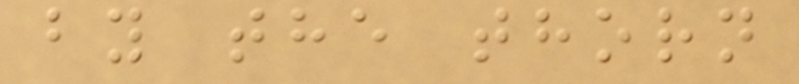by the thorn
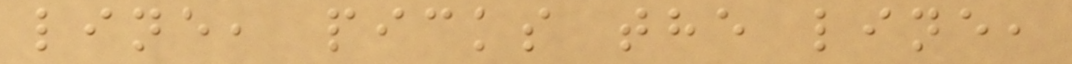line, picks the line,
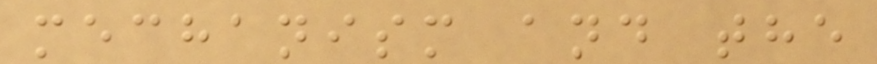mechanism and the
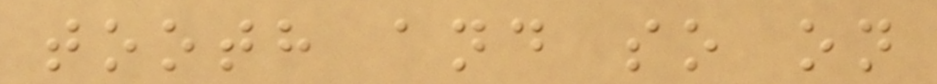tooth and so on
